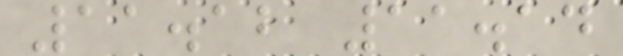11.12 11.14
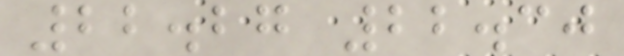22.27 22.30
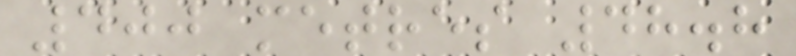400 metres 48.8
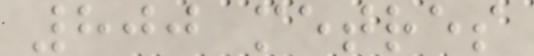800 metres
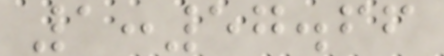1:57.66
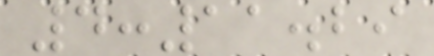4:11.29
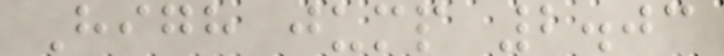High jump 2.03
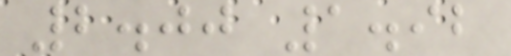2.00 1.92
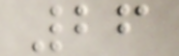26
